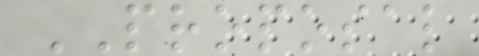PROPOSAL
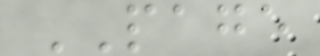PAGE
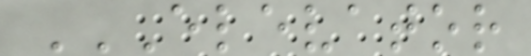ELEVATOR
